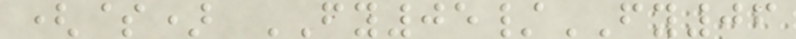($) FY05/FY06
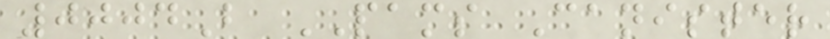0004B PAMS Canister
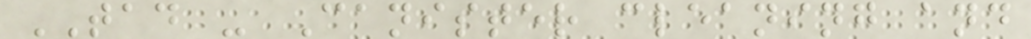TAD - Canister cleaning and
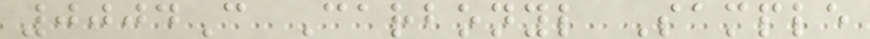0004C Carbonyl Sample
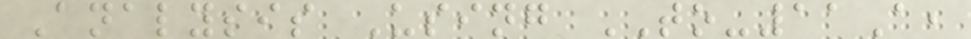Analysis Using TO-11A,
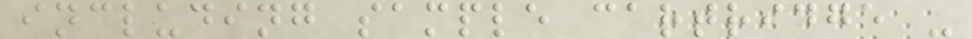including sample cartridge -
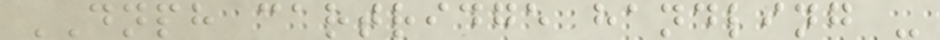DNPH cartridge handling -
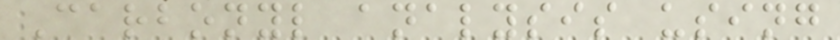Carbonyl analysis using
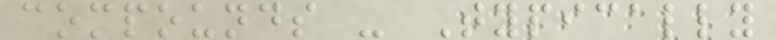compounds - Typically
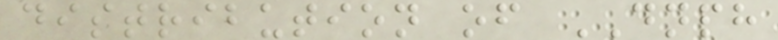distribution of DNPH
